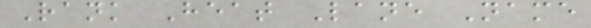Rank Heat Lane Name
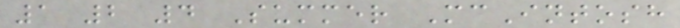1 2 4 Summer McIntosh
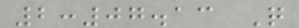2:07.13 Q
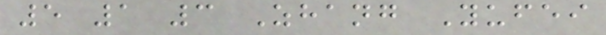5 1 3 Zhang Yufei
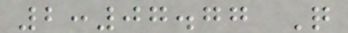2:07.77 Q
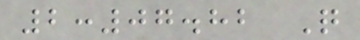2:07.82 Q
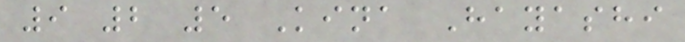9 2 5 Kina Hayashi
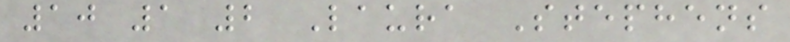10 1 2 Laura Stephens
